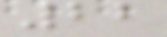22
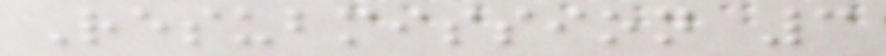Resubmission 3
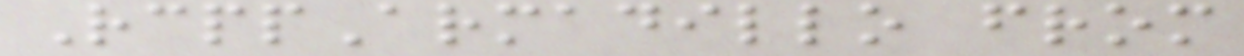RcppArmadillo from
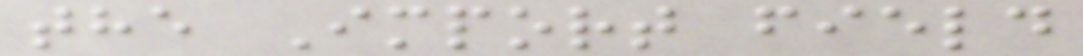the Import field
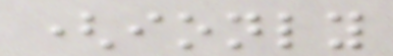(ionly
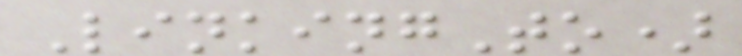LinkingTo)
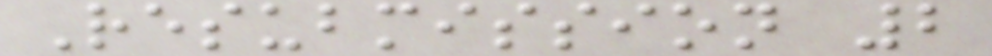Resubmission 2
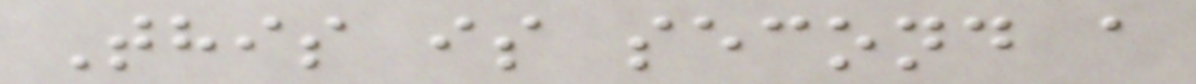This is second a
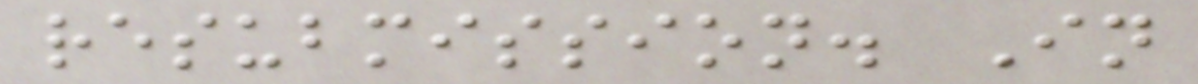resubmission. In
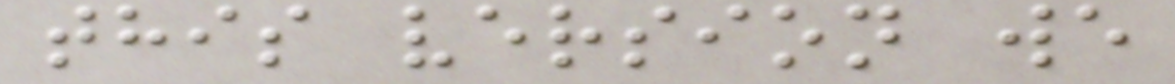this version we
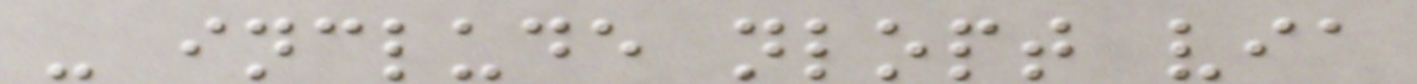- include nlopt via
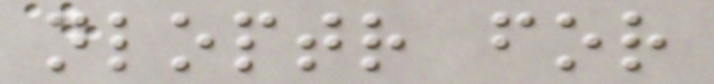nloptr for
